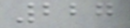227
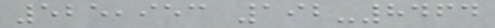525,953 192-8464
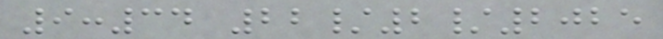9:34 22/2/2025
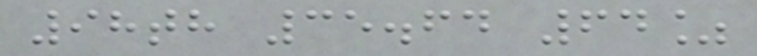98th 35.64 64%
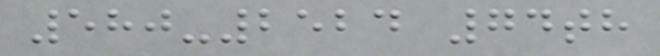580-2524 74th
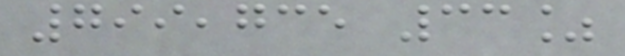799,735 33%
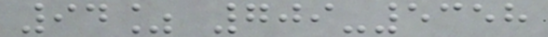94% 709-5358
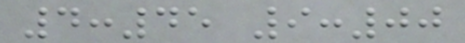4:45 9:00
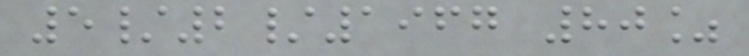5/2/1967 80%
